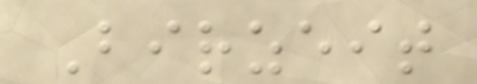Birzeit
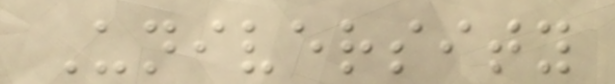University
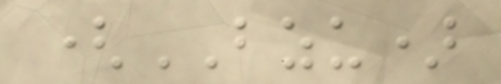(BZU)
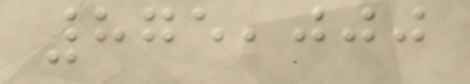875,000
